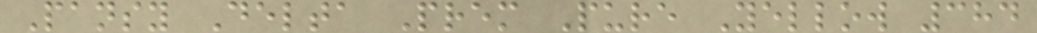Pansy Delta Prem Pure Yellow 384
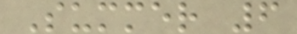Summer 6
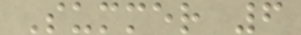Summer 6
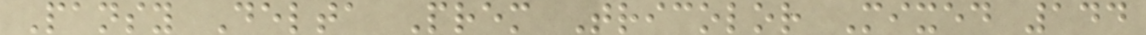Pansy Delta Prem Tricolor Mixed 144
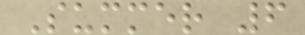Summer 6
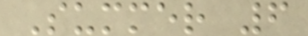Summer 6
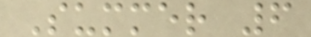Summer 6
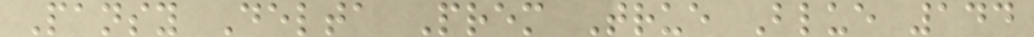Pansy Delta Prem True Blue 144
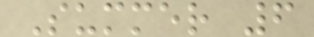Summer 6
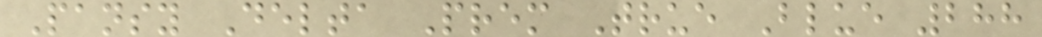Pansy Delta Prem True Blue 288
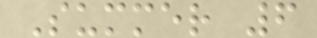Summer 6
